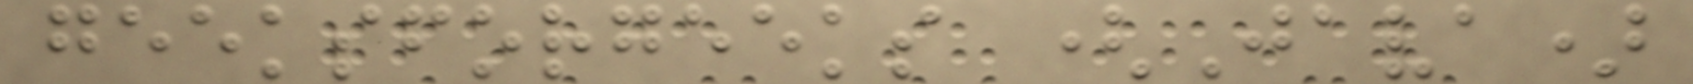geeksforgeeks (Java)
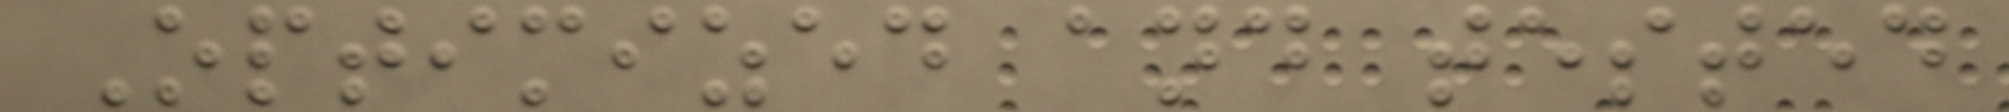Optimized and tested
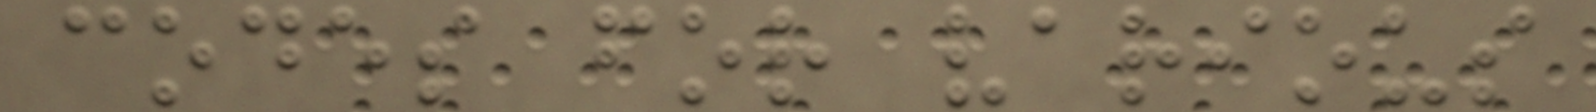codes for various
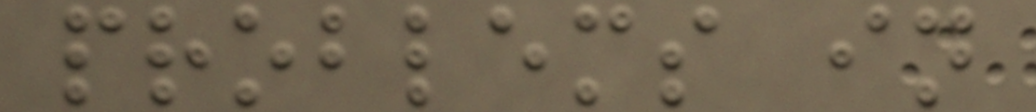problems in
